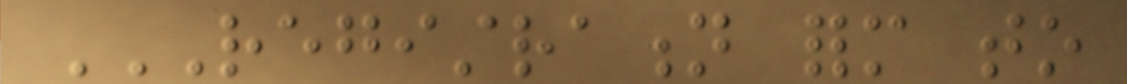REGISTRATION FORM TO
